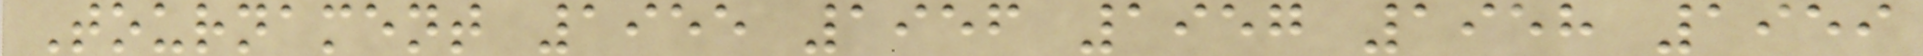Tournament 1955 1956 1957 1958 1959
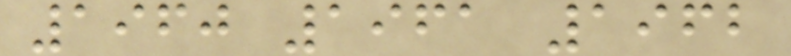1960 1961 1962
